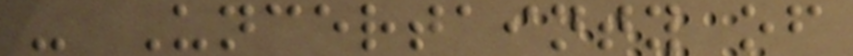- Uncertainty of
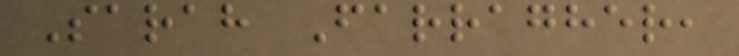Sarah Farragher,
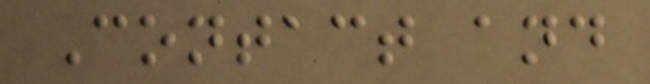Contact and
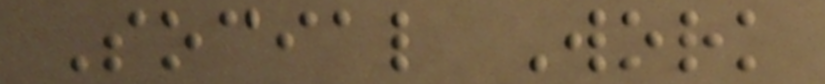Social Work
